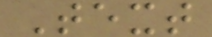Text
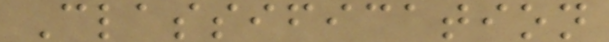Classification
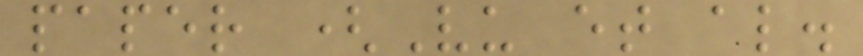paper (Vu et al.
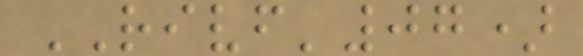RIVF'07)
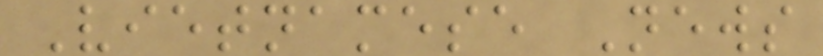Vietnamese News
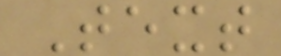Text
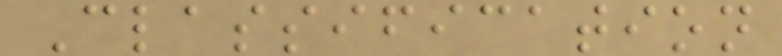Classification
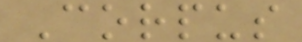Corpus
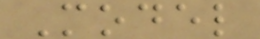Model
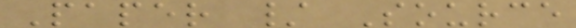Paper / Source
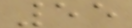55
